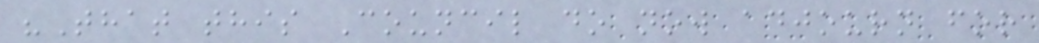"That this Council do now adjourn for
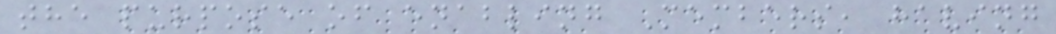the purpose of enabling Members, having
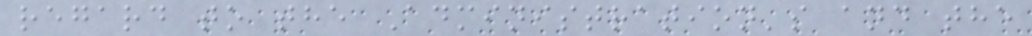regard to the Administration's and the
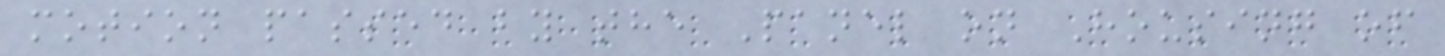motion passed by the Panel on Housing of
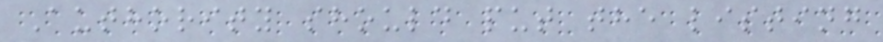Authority should put the listing
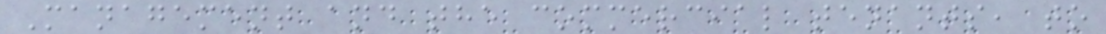Management and the commercial tenants, to
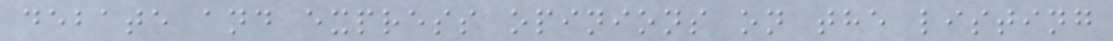debate and express opinions on the listing
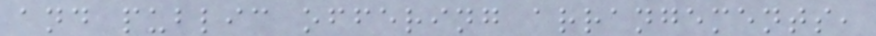and public offering arrangements,
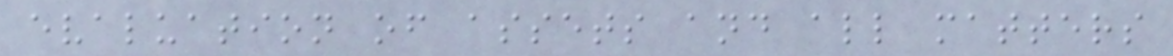evaluation of assets and all matters
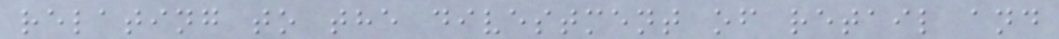relating to the divestment of retail and
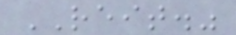REIT."
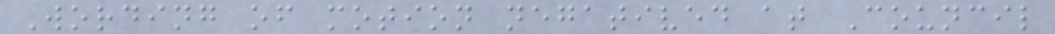Wording of motion negatived at Council
